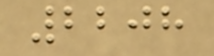2208
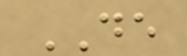DE
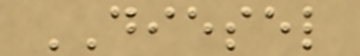DIESEL
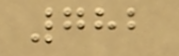782
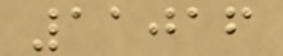11016
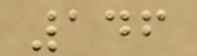146
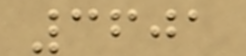3601
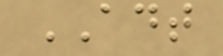ADT
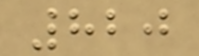820
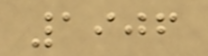1906
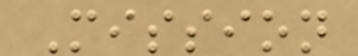Mission
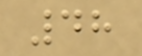48
